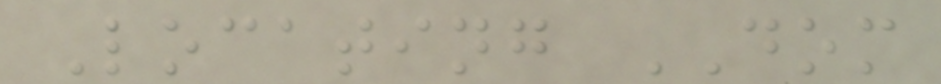Locating DOM
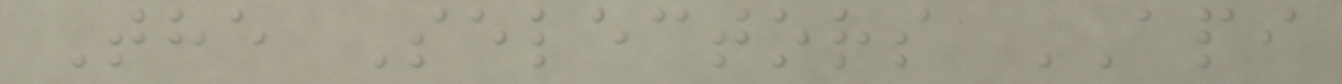The Selectors API
